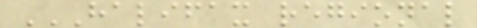HALIFAX REGIONAL
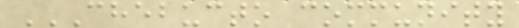CHEBUCTO COMMUNITY
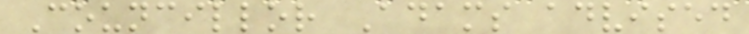Councillor Adams advised
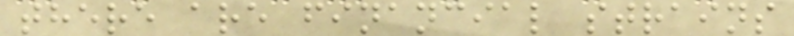there are financial strains
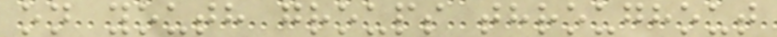on youth groups throughout
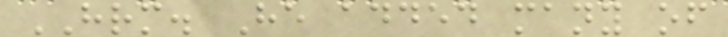HRM. He added many of
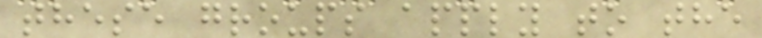these groups apply to the
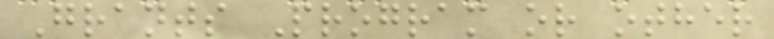Grants Program or other
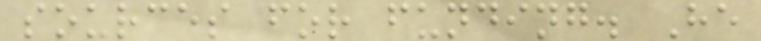sources for funding. He
